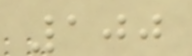100
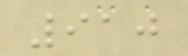910
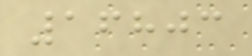16803
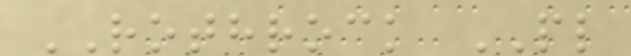ROTHROCK PL
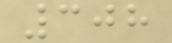308
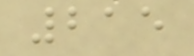215
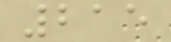215
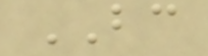BC
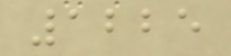1225
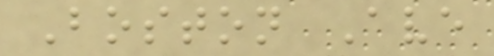Boston Ave
